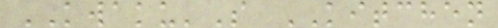KWAKU'S KITCHEN
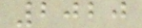2020
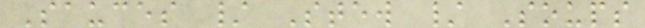Sauces / Stew / Soups
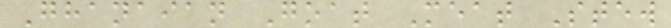Ghanaian Goat Meat Stew
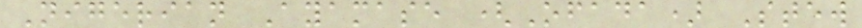Nigerian Ayamase (Ofada) Stew
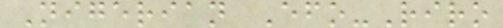Nigerian Efo-Riro
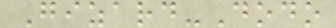Gizard-Dodo
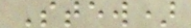Stew)
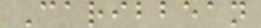Caribbean
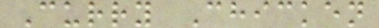Curry Chicken
